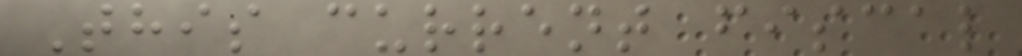This current fiscal
